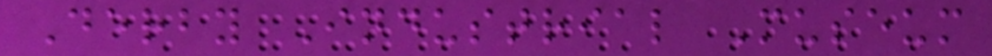Derby Industrial Museum
